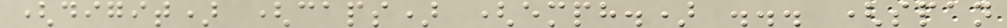(digit) (caps) (emph.) ... (span
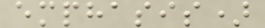emphasis)
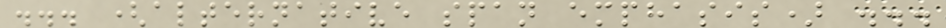... (alternative span emphasis) ...
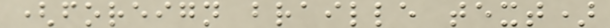(foreign braille text)
